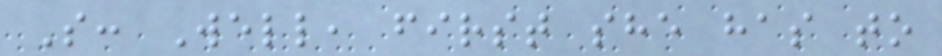S: Well, first she has to
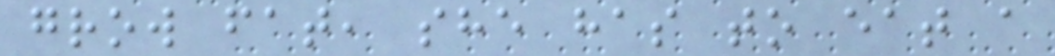grow fat, she has to eat a
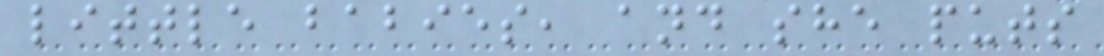little babies, and she puts
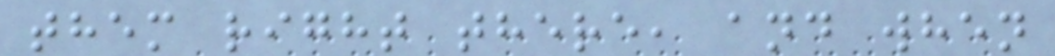them right there, and when
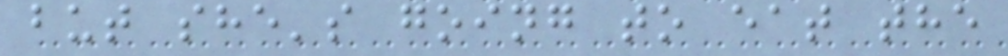but she's going to eat the
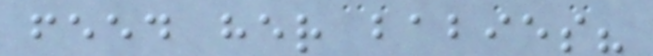feed her babies?
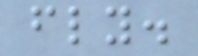fly.
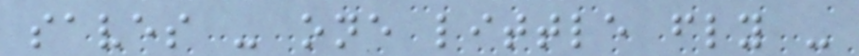saves - one little fly -
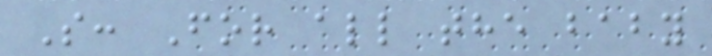S: For all the baby
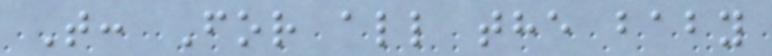T: For all the baby
